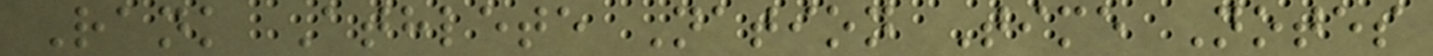Rank Athlete Nation Time Notes
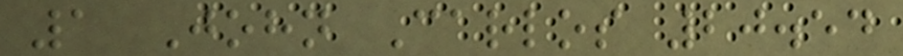1 John Carlos 20.54
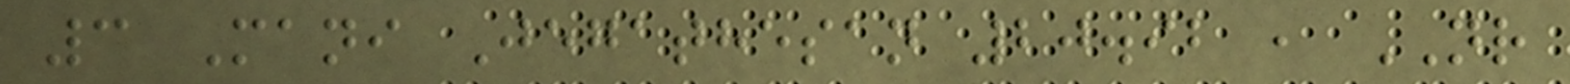3 Mani Jegathesan 20.92 , NR
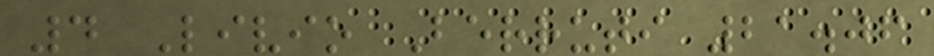4 Livio Berruti 21.06
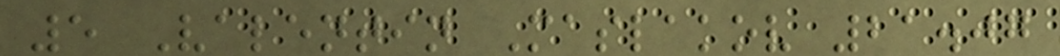5 Valentin Maslakov 21.07
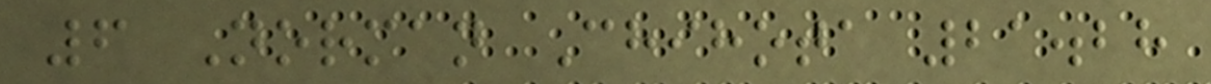6 Norman Chihota 21.28
